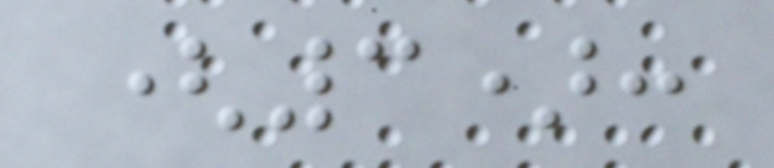(3):
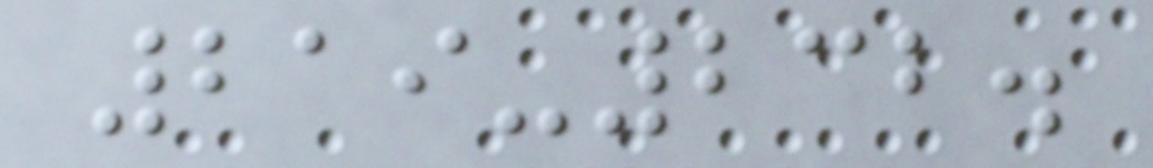219-232.
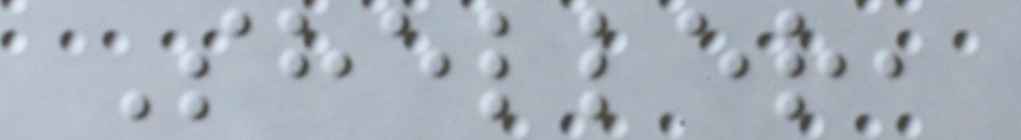Sheller,
